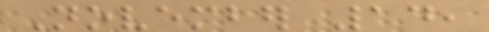November 14,
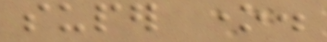super one.
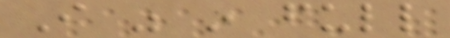I was in full
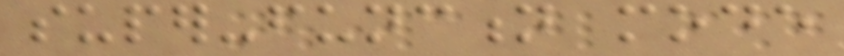super-function mode
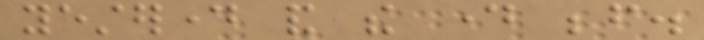yesterday and the day before.
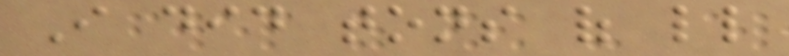I did tons of little
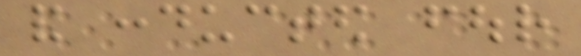and conducted four
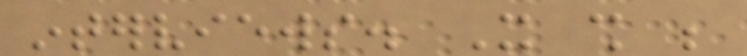interviews. It shall be
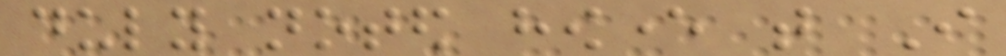duly noted however that I
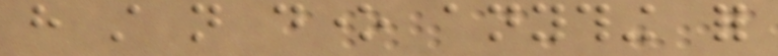have still not done anything for
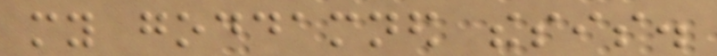my goddamned thesis.
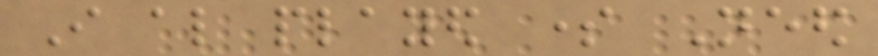I also played some Need
